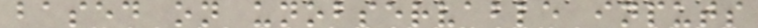based on unobservable inputs
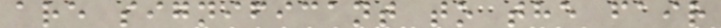are significant to the fair
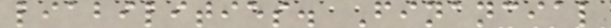liabilities. Financial
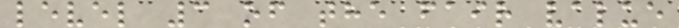level 3 of the fair value
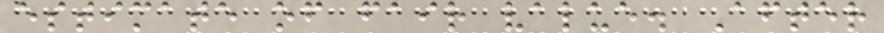estimate of fair value. After
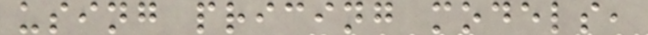using pricing models,
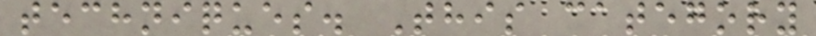techniques. This category
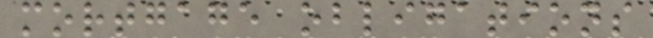mortgage obligations
